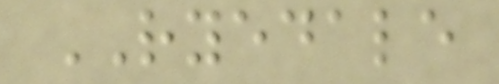RYEDALE
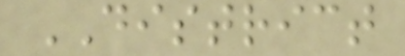DISTRICT
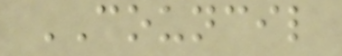COUNCIL
